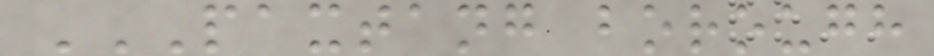PAXTANG BOROUGH
